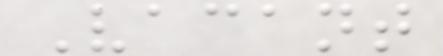Vacant
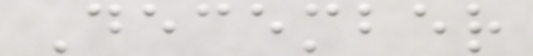December
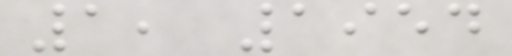1, 1954
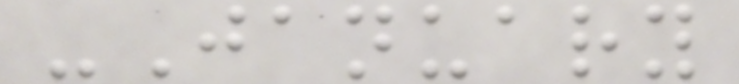-January
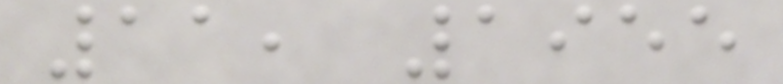11, 1955
